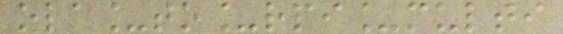ola_to_rpi_multi
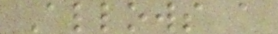Allows a
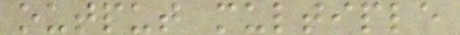output multiple
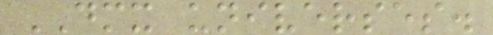DMX universes.
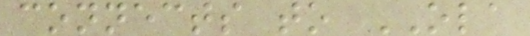connects to OLA
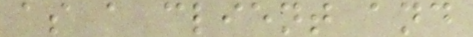as a client and
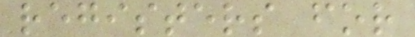registers for
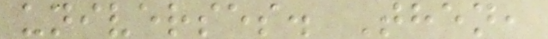universes. Then,
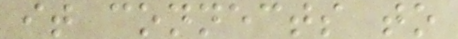it connects to
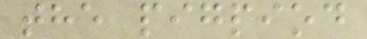the pigpiod
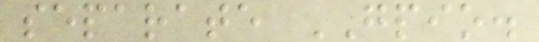separate GPIO.
